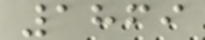1869
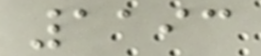1193
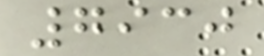7930
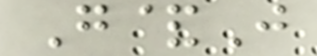G&J
